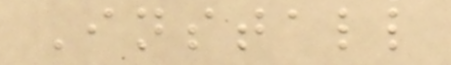Install
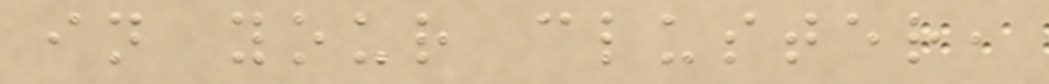in your cluster,
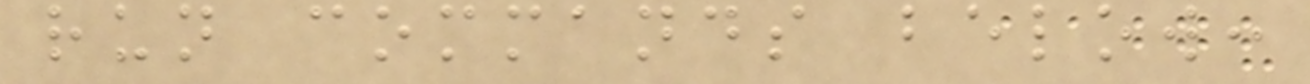run commands below:
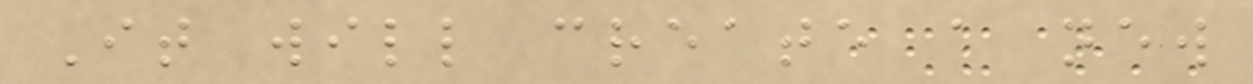It will create a new
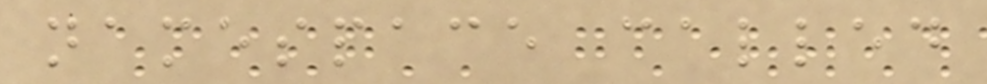namespace called
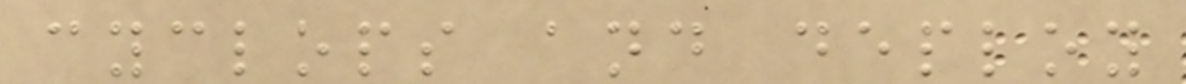cyclops and deploy
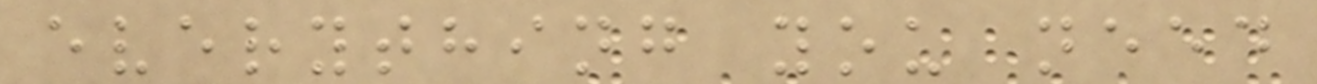everything you need
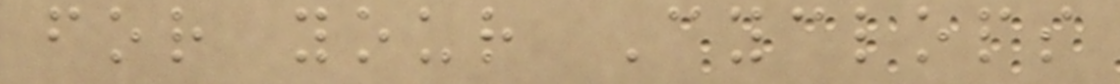for your Cyclops
